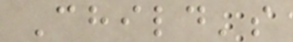Child's
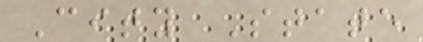City State
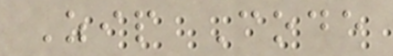Zip Code
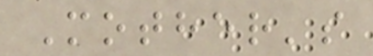Mother's
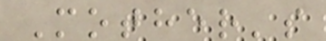Mother's
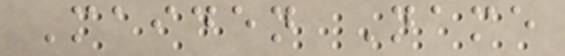Maiden Name
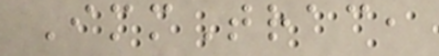ImmTrac,
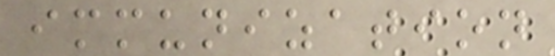immunization
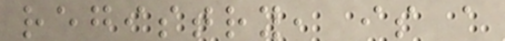registry, is a
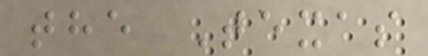the Texas
